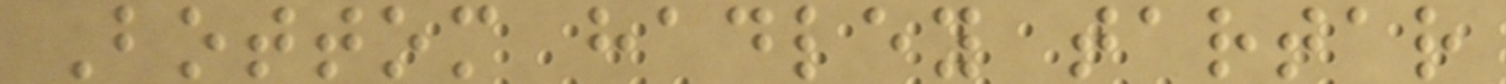Bottom hadley tartar
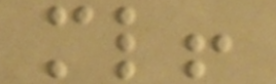ml!
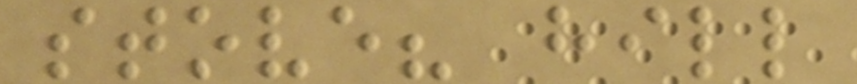stove? hill
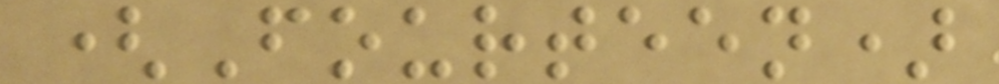(Fourteen)
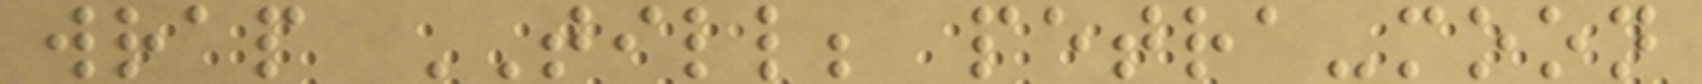wrap TILL; petra-moon
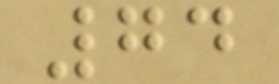74
